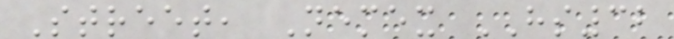Street, Nemex HS32
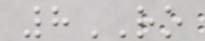8RO
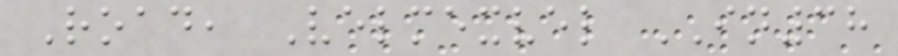Road, Velmexvel IN38
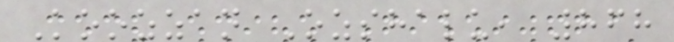Koozzan Ozshalu, 868
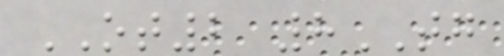OT2 8TG
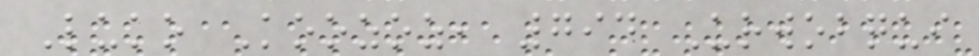Luko Koozoz, 794 Urwobqui
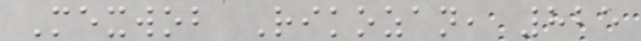Mexwob Rikozan, 825
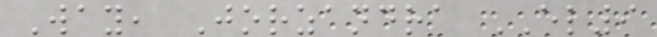Way, Jorzandra EL9
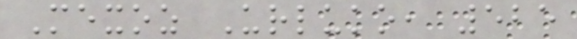Mexoz Urluko, 525
